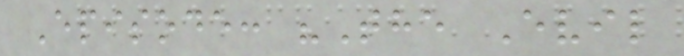Episode: "The Evil
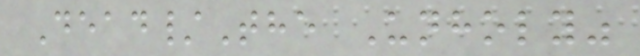Dead/The Unholy"
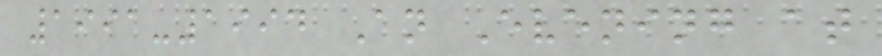1991-1994 An Evening at
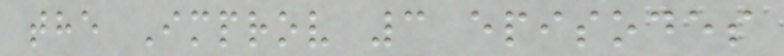the Improv 3 episodes
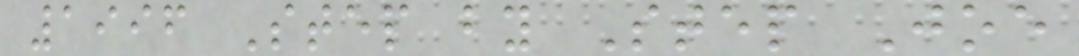1996 Step by Step Joe
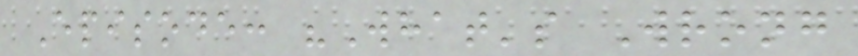Episode: "What's Wrong
